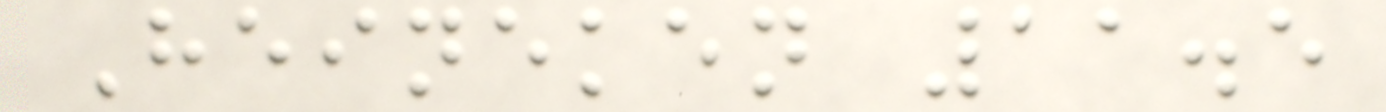Heineken 11.5
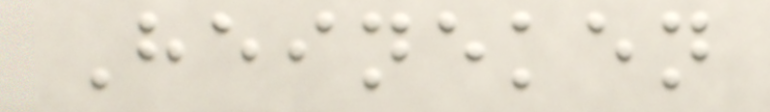Heineken
